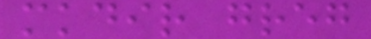mkdir greg
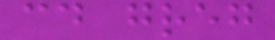cd greg
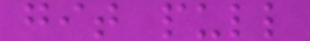git pull
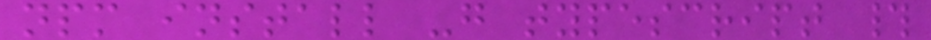npm install -g typescript #
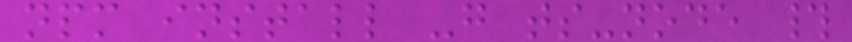npm install -g ts-node #
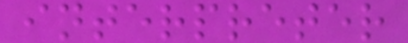interpreter
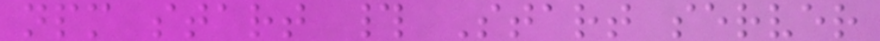npm start # Start server
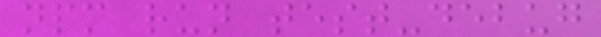npm run test-debug
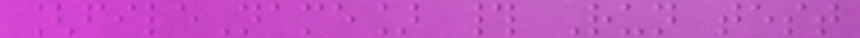[fileName] # Run test
